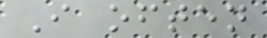I often
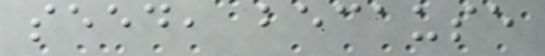seed, because
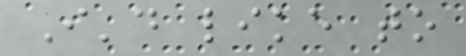I'd like to
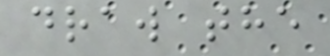draw the
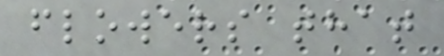flowers that
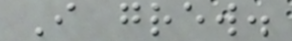I grew.
